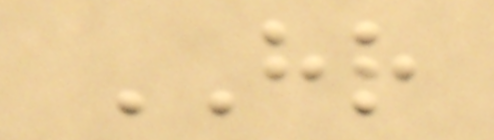HR
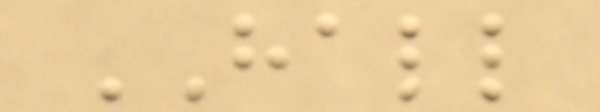HALL
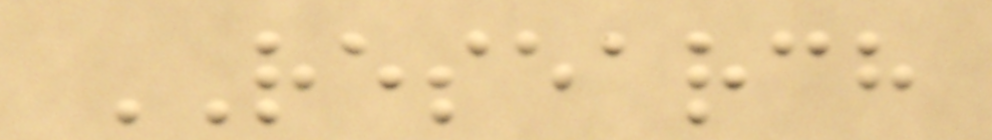RESEARCH
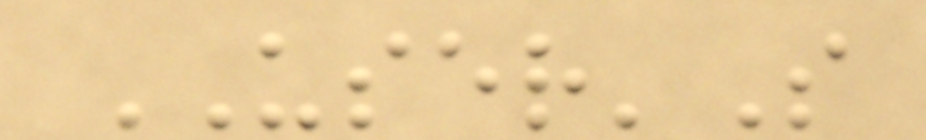USER'S
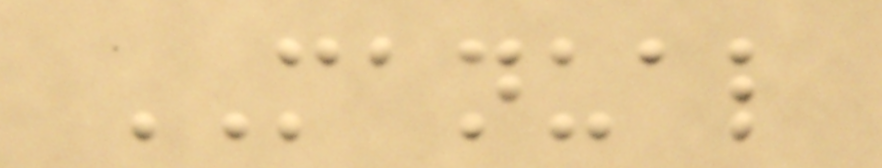MANUAL
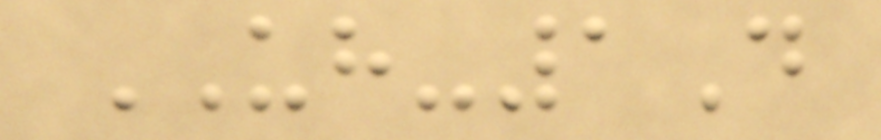UH-1D
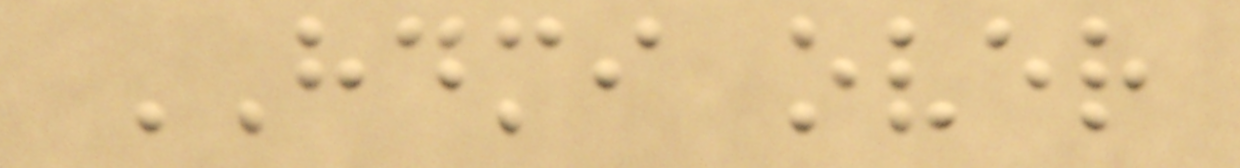HDMI over
